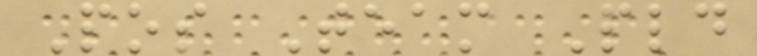Pos Team Pld
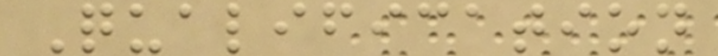Qualification
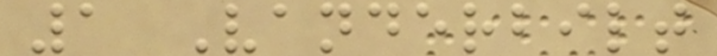1 Vanderbilt
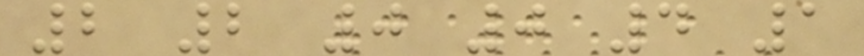2 2 0 0 4 1
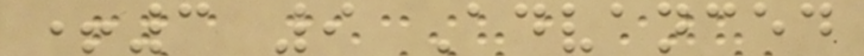+3 9 Advanced
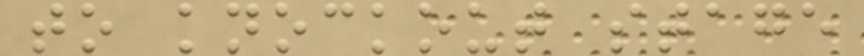to knockout stage
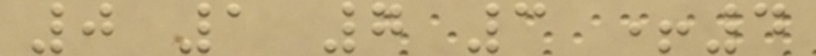0 1 7 3 +4
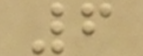6
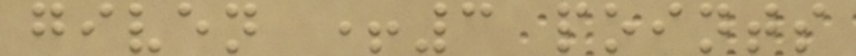given +3 points
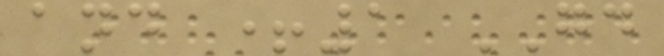and +1 GD
